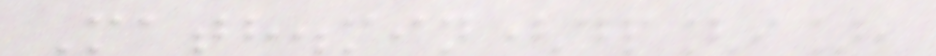Math.min(dp[i],
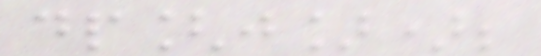dp[j]);
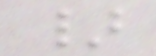}
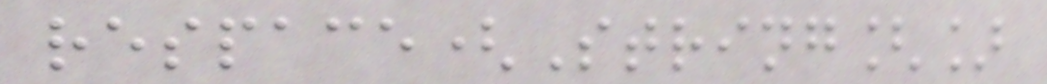respace(String[]
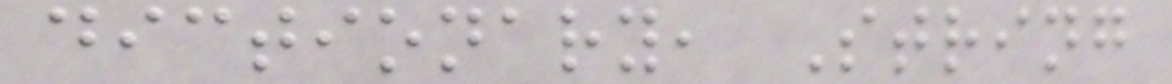dictionary, String
